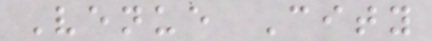Venue City
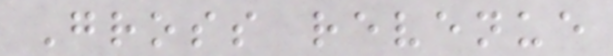Gross revenue
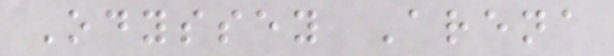Odyssey Arena
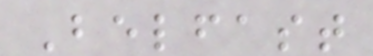Belfast
